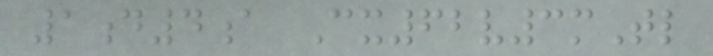1d4a Cx62v3mTl
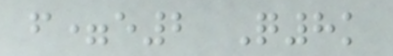f=e2 Q8k
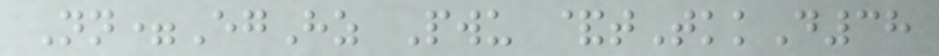Nn=EgHz Pwu &tTkkD38
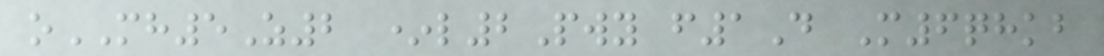oMH5Z2 *l2Pwy f1D M6qhkb
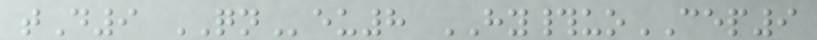tD9 QNeu8 HY#uoCEP9
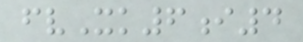fvXk6i4
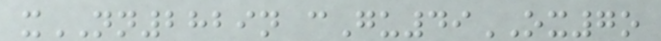xNN2829n cGu49OX7o
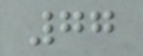77
